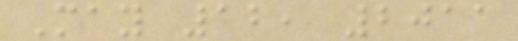May 12, 2011
